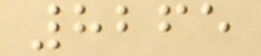8265
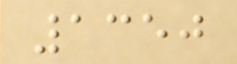1350
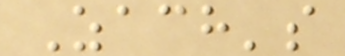Zach's
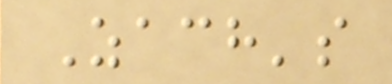Zach's
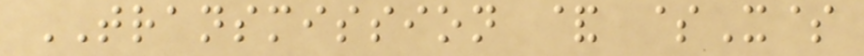TRANSMISSION & $X$
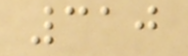310
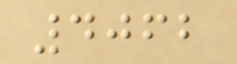4062
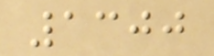1300
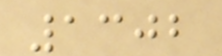1302
